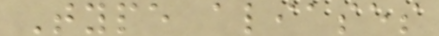Type aliases
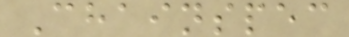Chainspec
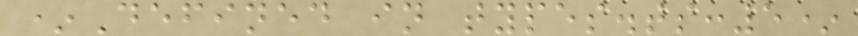*Defined in types.ts:5*
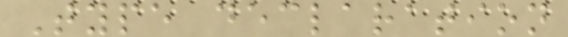Type declaration
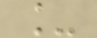_
